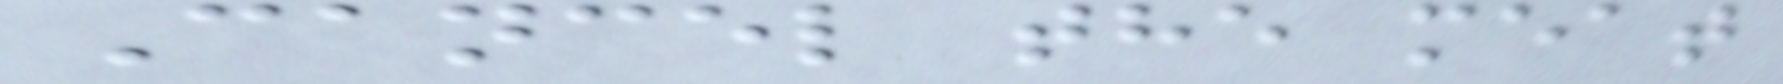Cancel the meat
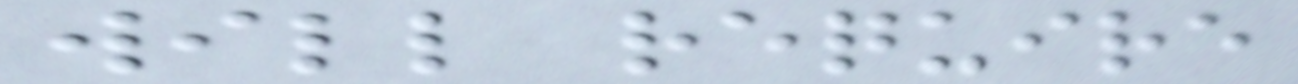will require
